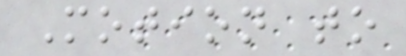Motion to
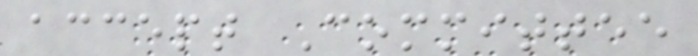accept Committee
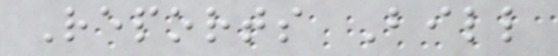Reports Bill
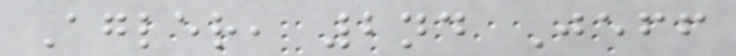Agler, 2nd Jeff
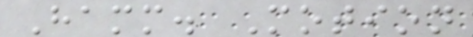Hamm. Motion
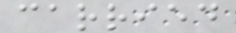carried
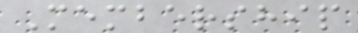Membership
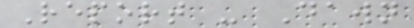Report - Dawn
